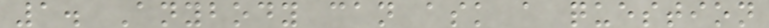1. Anybody can ask a question
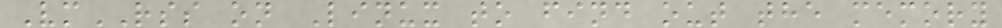VmRSS on Linux to find out the memory
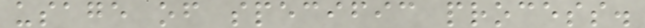usage of specific process.
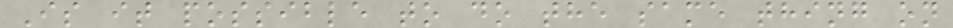Is it possible to do the same thing on
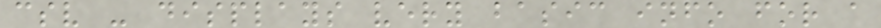csv - displays very basic info for a
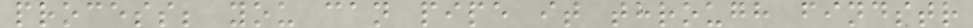process; you can pipe it through findstr
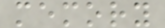memory
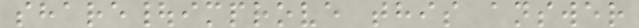share|improve this answer
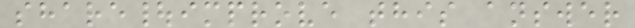share|improve this answer
